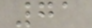71
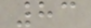83
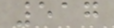517
